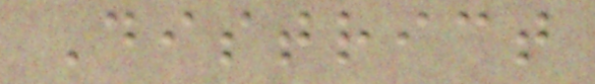District
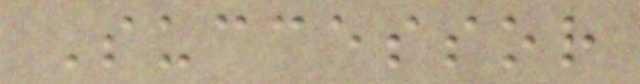Successor
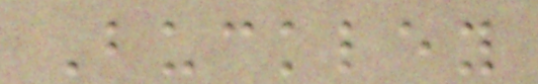Buckley
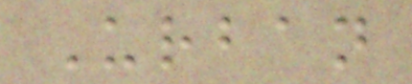Urban
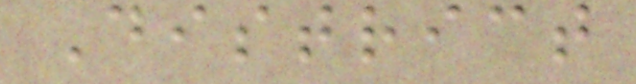District
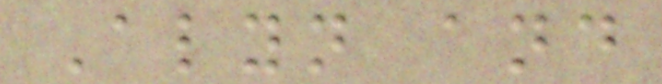Alyn and
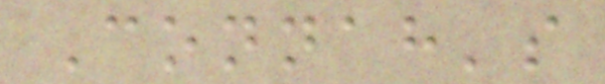Connah's
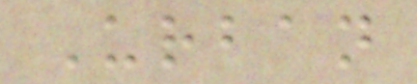Urban
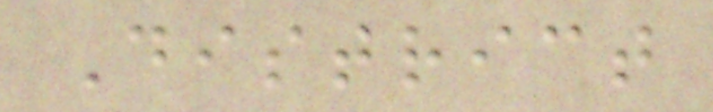District
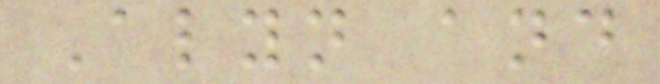Alyn and
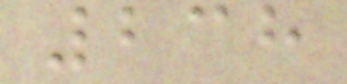238
